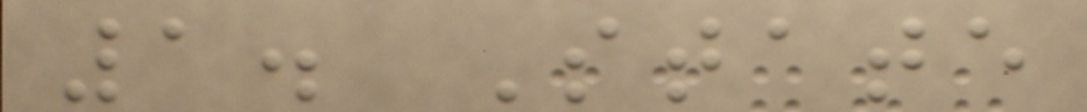1. State
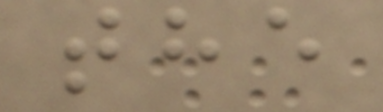the
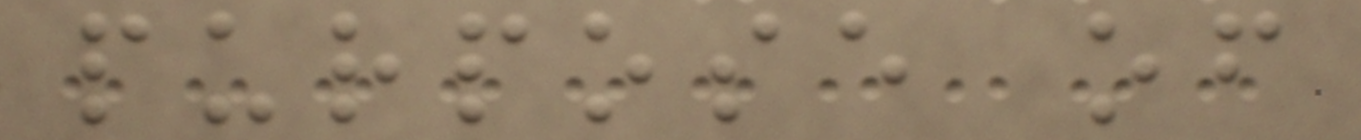purpose of
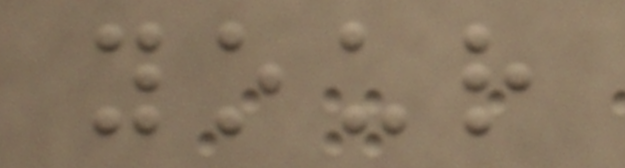your
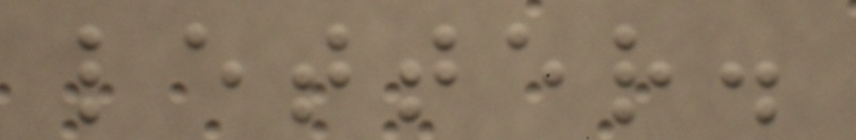letter.
